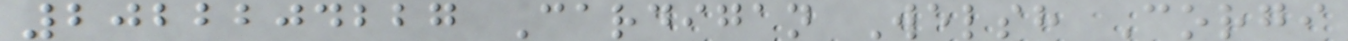2022204227 Cardigan Welsh Corgi
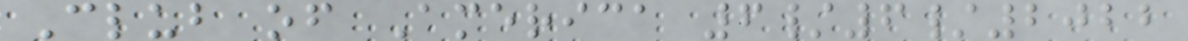Club of America 6/6/2022
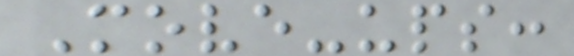Move-ups:
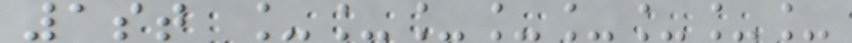1st ________
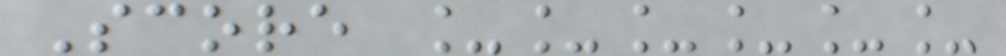Score ______
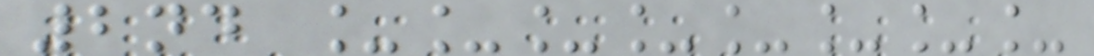2nd ________
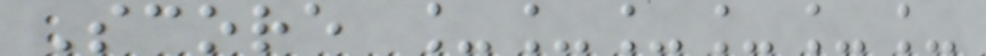Score ______
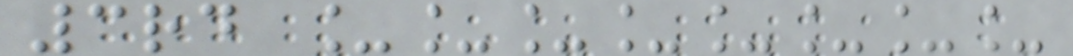3rd ________
